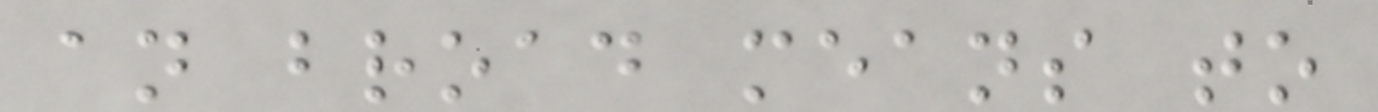an broad means to
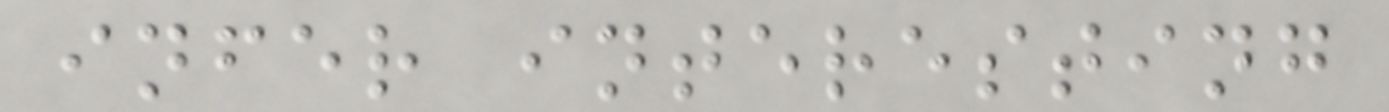infer interesting
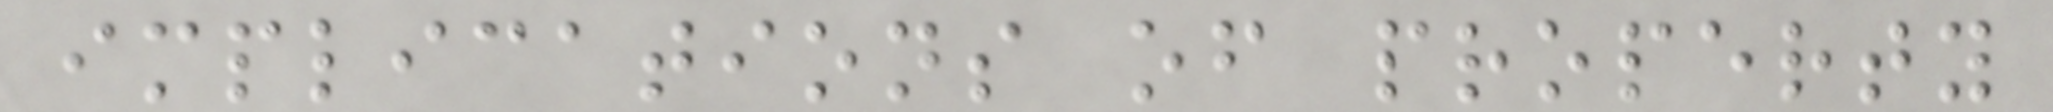implications of property
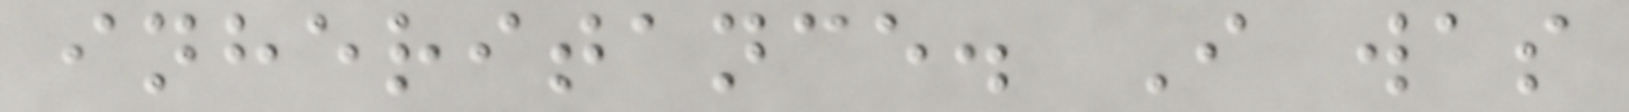inheritance. I was
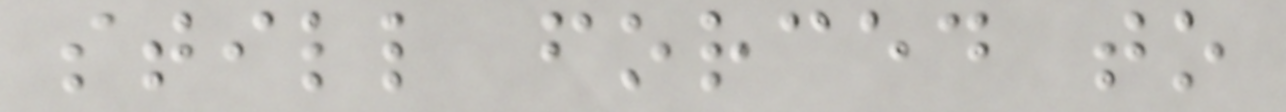still forced to
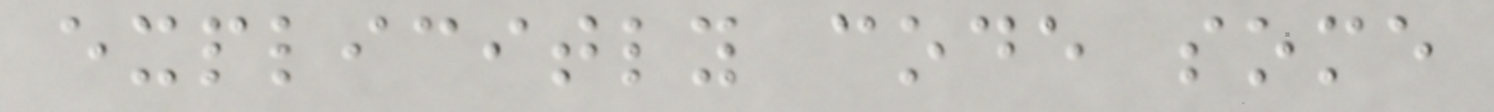explicitly code some
